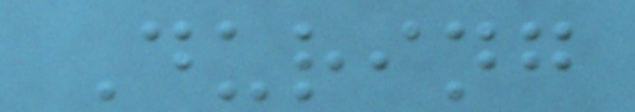During
